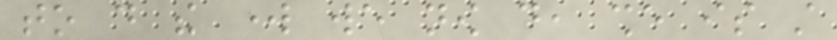to do the work we now do, she is still
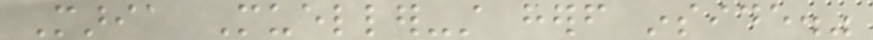Maria Mueller-still herself inside."
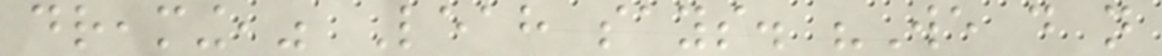dreaming," Leah says. "We do not
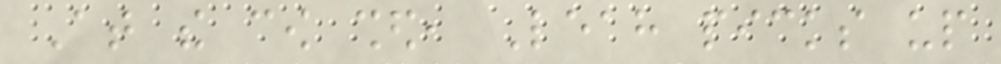At the cow shed, Leah picks up
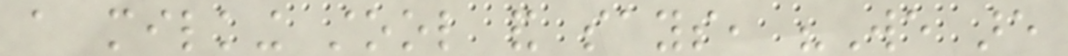a milking stool and says, "We are
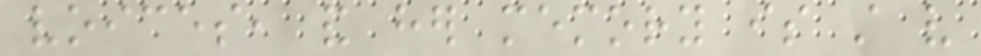voices, and her memory is still very
